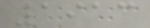1913
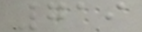719
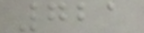721
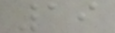19
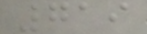719
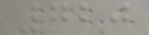720
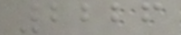2226
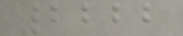2222
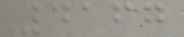4167
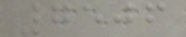7506
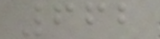662
